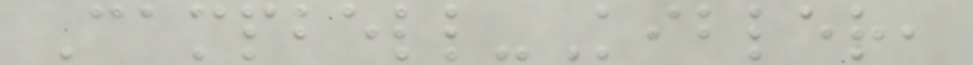Campbell-Kibler,
